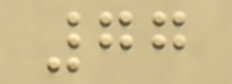77
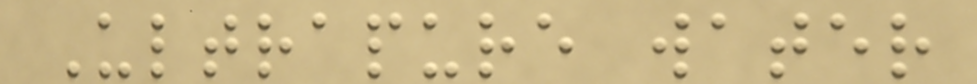Ultrapure water
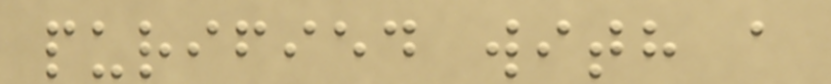purified with a
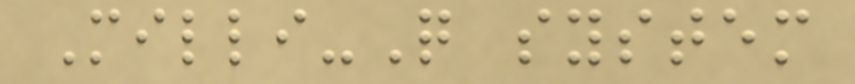Milli-Q system
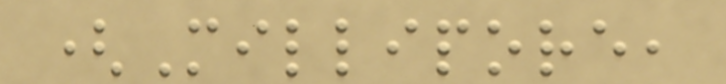(Millipore,
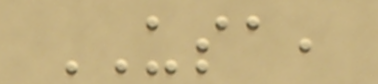USA,
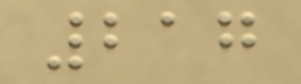217
